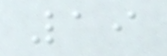19
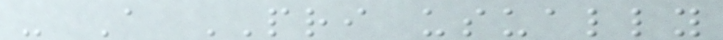- A PRI usually
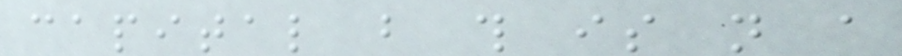capital but this is not a
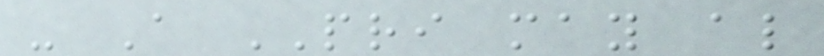- A PRI may also
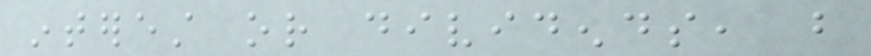interest or dividends, but
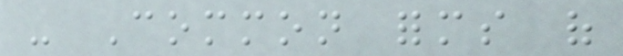- Common forms of
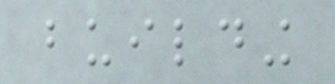building
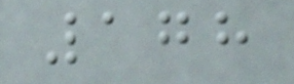178
